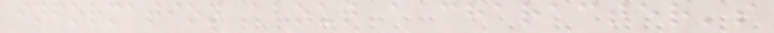information about a character's
